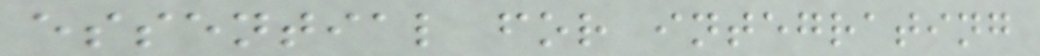essential for integrating
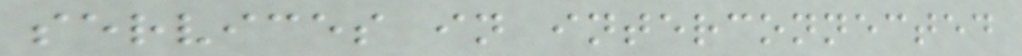services in interconnected
